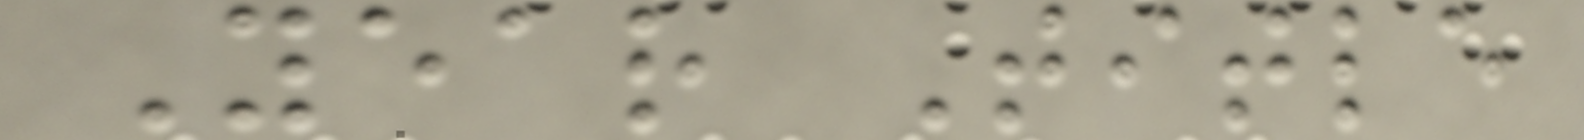Year Title
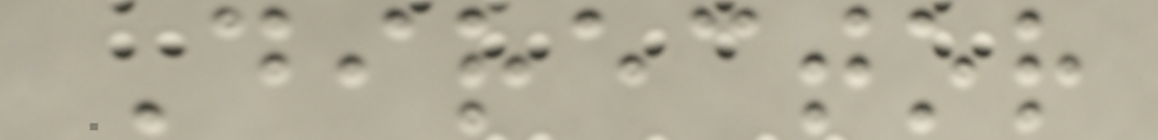Director
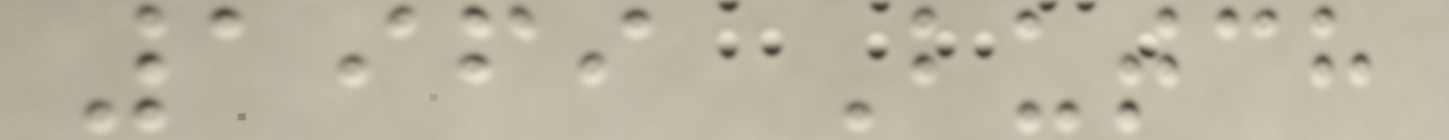1969 Butch
